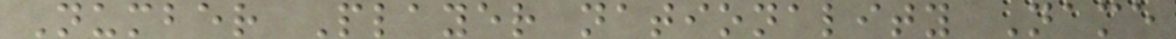Number Player nationality Name
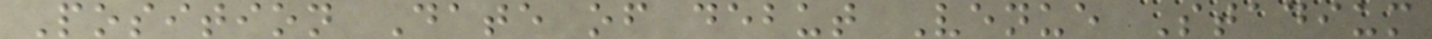Position Date of debut Venue Stadium
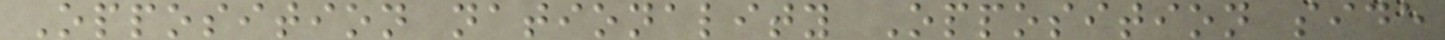Opposition nationality Opposition side
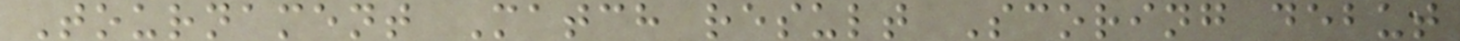Tournament Match result Scoring debut
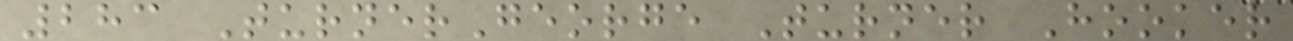283 TurnerGeorge Turner Hooker
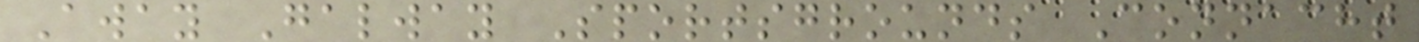Away Galway Sportsgrounds Connacht
